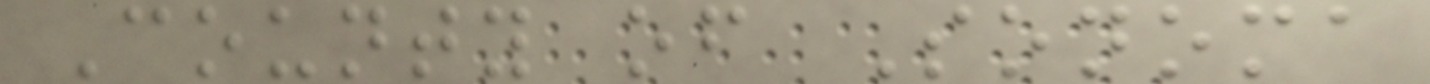County of Sonoma
